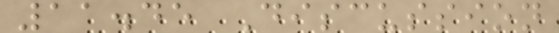11.45 Discussion
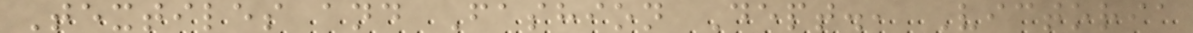Textiles and Fashion Dept., Victoria
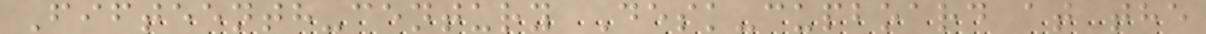Fifteenth-century Desk-cupboard at the
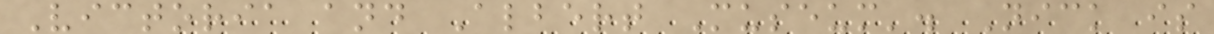Victoria and Albert Museum'. Nick is
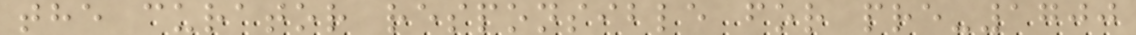the curator responsible for pre-1700
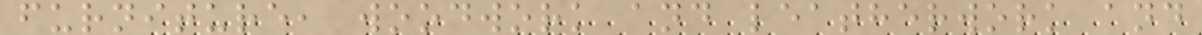furniture, woodwork and leatherwork and
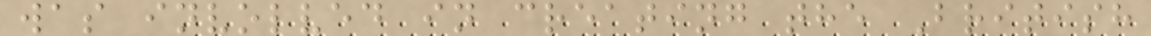was involved in creating the British
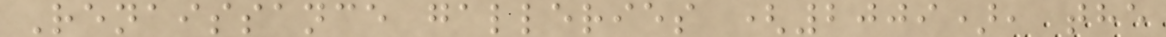Renaissance galleries (2009), the
